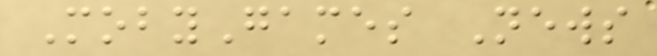MobyGames News
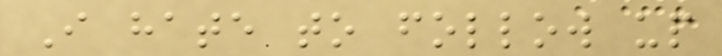I hate to follow up
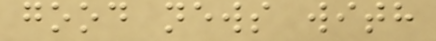good news with
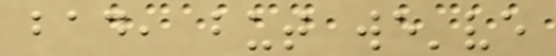bad, but we've
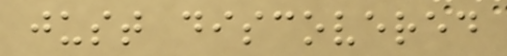just discovered
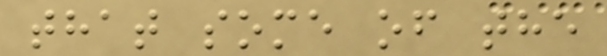that some of the
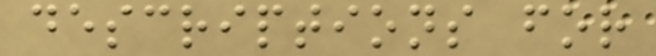descriptions for
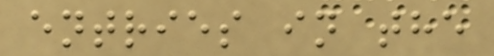entries in the
